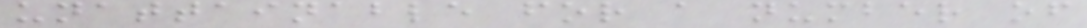unattainable for a number of
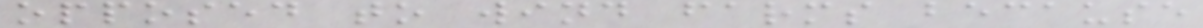opposed to wind farms because
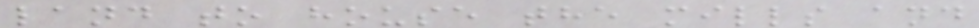land to house the mills and
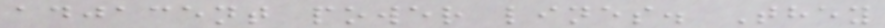adjacent power lines. They
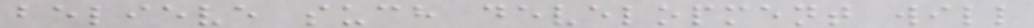believe such development will
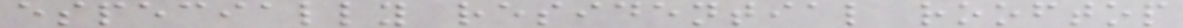especially residential rooftop
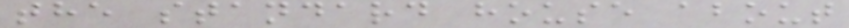the standard house about
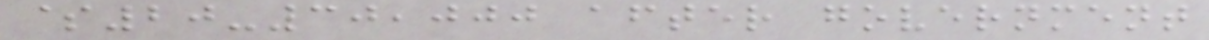$20-30,000 after government
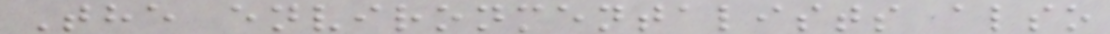The environmentalists also
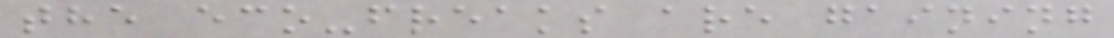the eco-freaks are gaining
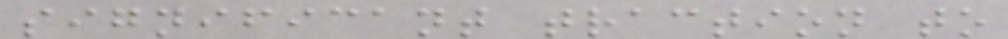significant traction to
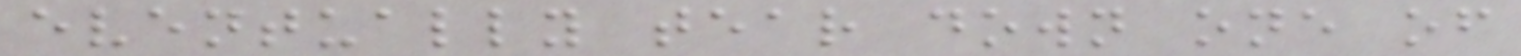eventually tear down one of
